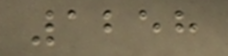1258
